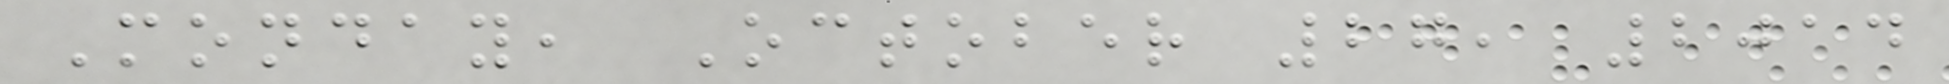Monday, October 27, 2014
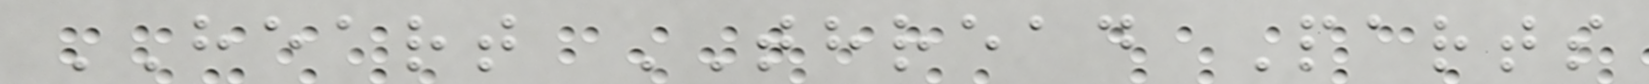HEART THREAD Parts
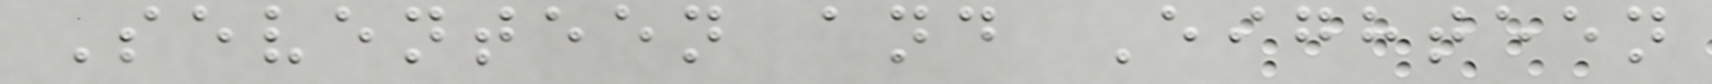Seventeen and Eighteen
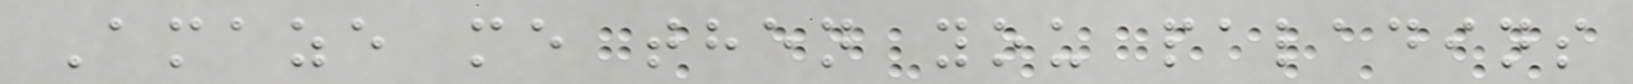Amaze me then you paladins
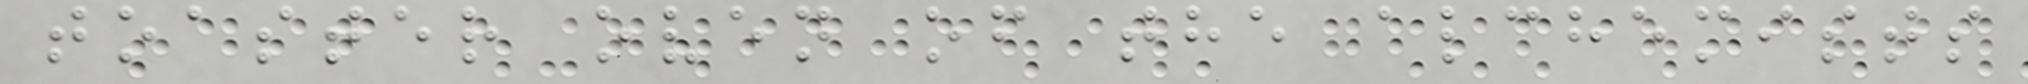toaster oven of the alchemists
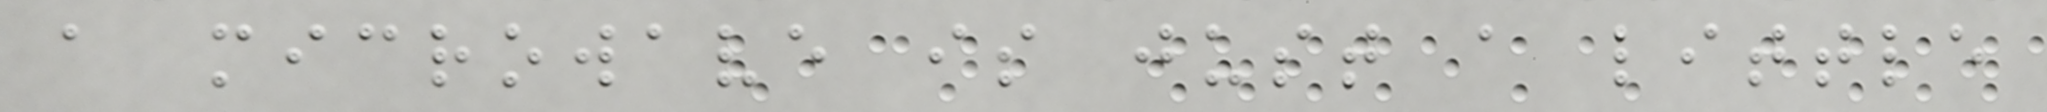a microwave is just a little
